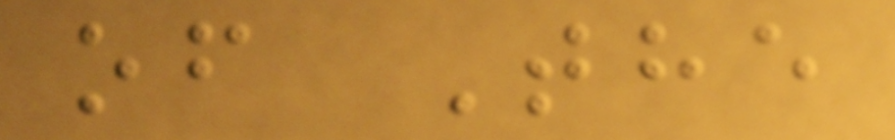of The
